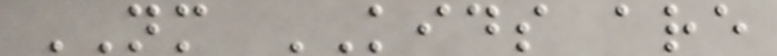NM KIDS are
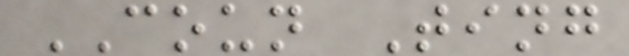COUN Ting
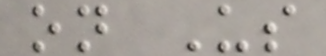on Us
